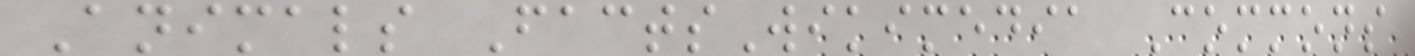Animals FactsWikimedia Commons
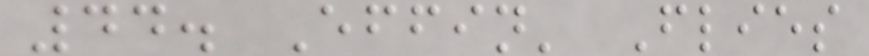44. Effin' Flies
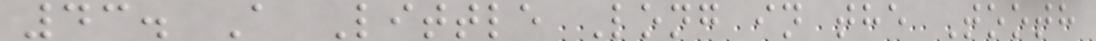43. A Little Long in the Tooth
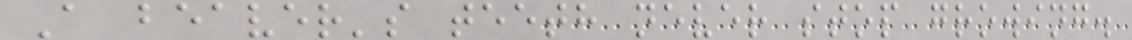A beaver's teeth never stop growing.
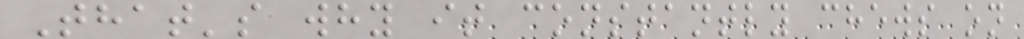That's why it constantly chews on
